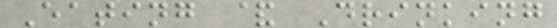Eating & Drinking
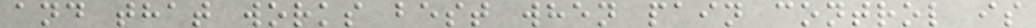and that works best when pain control is
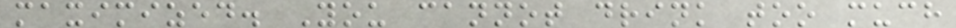maximized. You cannot drink too much
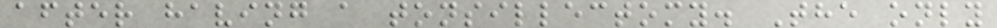after having a tonsillectomy. The only
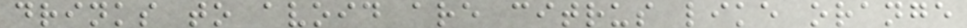drinks to avoid are citrus like orange
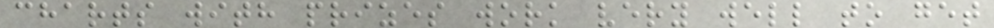charts with prizes work very well to get
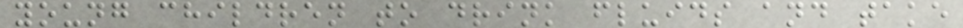young children to drink fluids and take
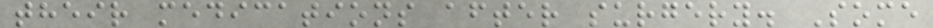their medications after surgery. Some
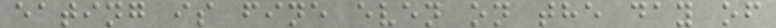eating is fine even on the day of
